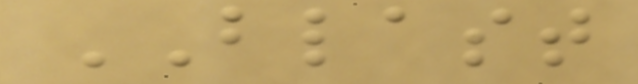BLAST
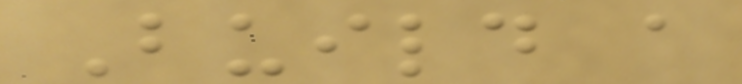Build a
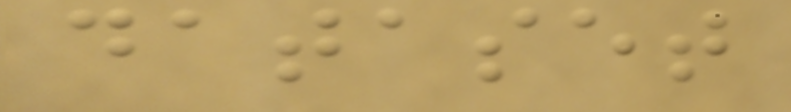dataset
